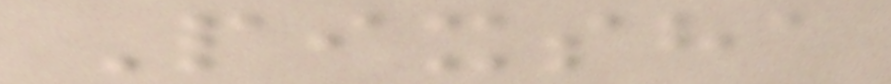Pixsha
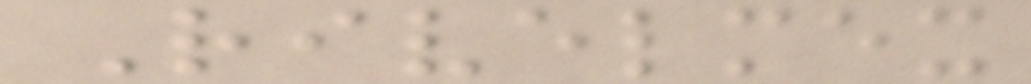Rivelmex
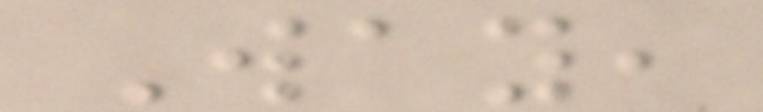Way,
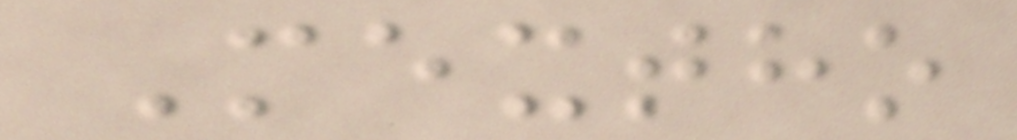Mextho
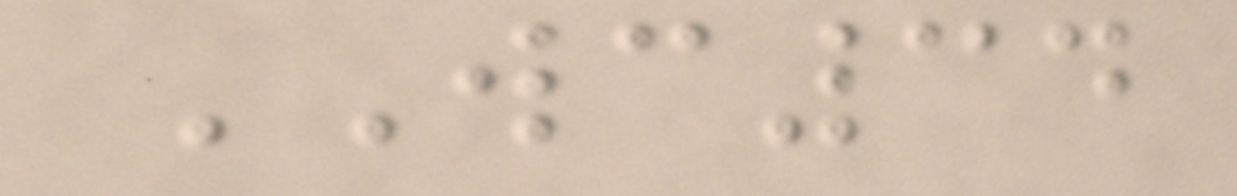WC34
